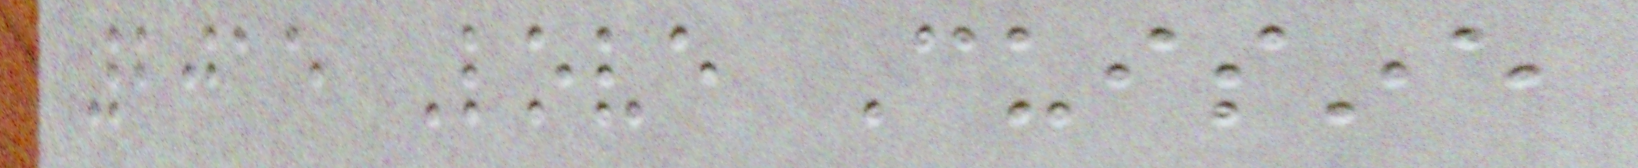2015 Love Cuisine
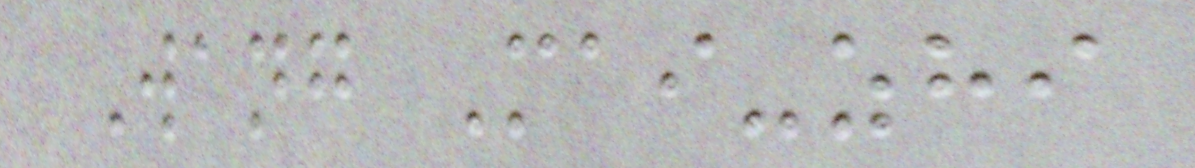Wang Mai-zhi
